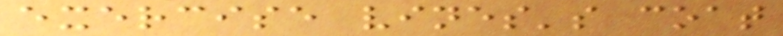exercise vines's coat
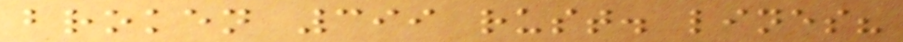broken 399 rust. lines?
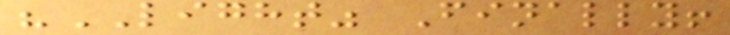"LIGHT" Finally!
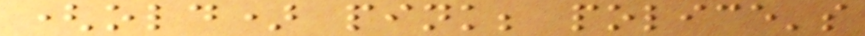(old) pink; police's
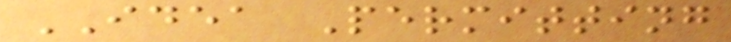IDEA Permitting
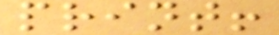print!
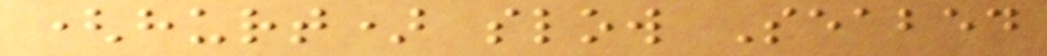(hurt) slow Seabed
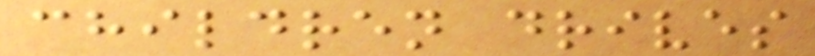children drives
